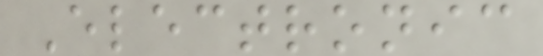Electronic
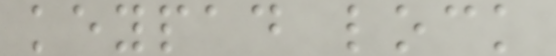keypad lock
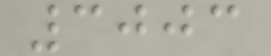3003
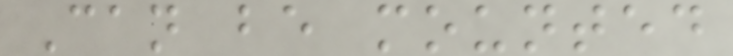Can be mounted
